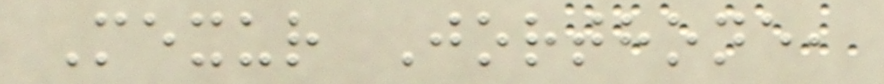Mexur Jorthone,
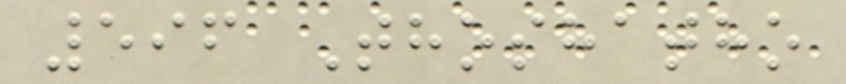596 Thoshatho
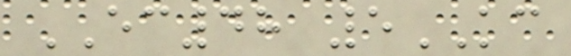EC48 5KC
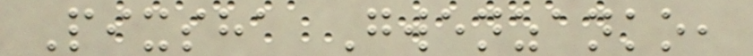Pixsha Gwenzanko,
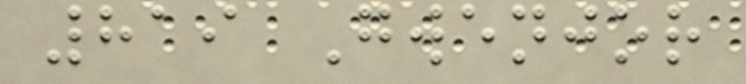819 Gwenjor
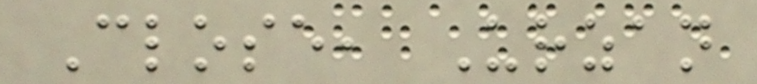Close, Urzan
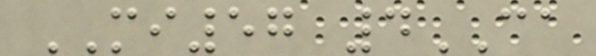MI57 4CA
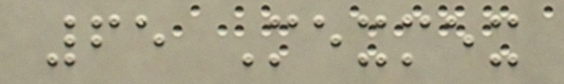65 Mexmex
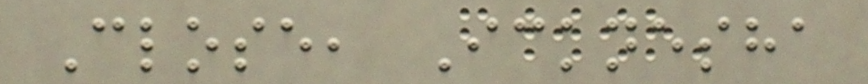Close, Icknesha
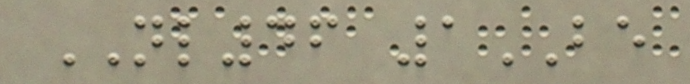NL46 1BE
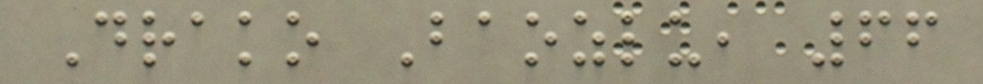Drako Baozlu, 66
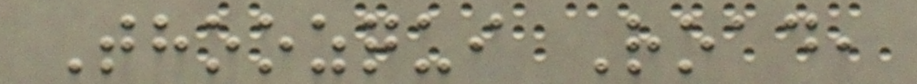Thoozqui Road,
